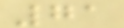71
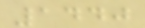1440
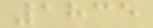1835
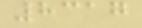8317
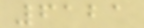6121
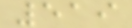519
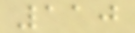110
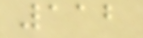112
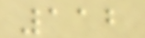112
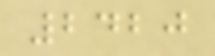2420
